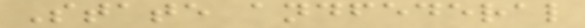State andfederal
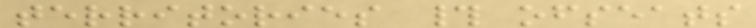territories # ofseats
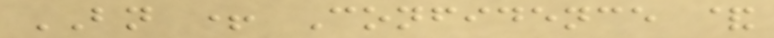BN + Confidence &
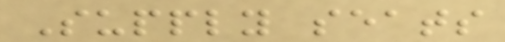Supply seats
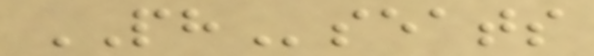PHseats
